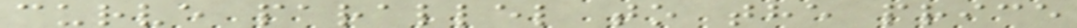curve parallel to the price
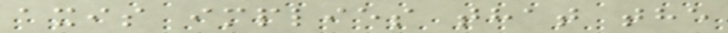axis implies that the
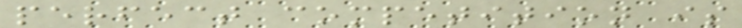perfect competition is
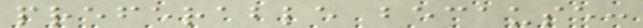preferable because:
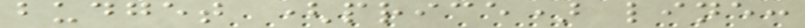budget (price) line:
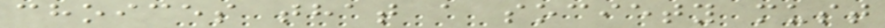choices that a society must
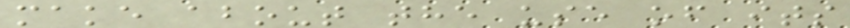make about the use of its
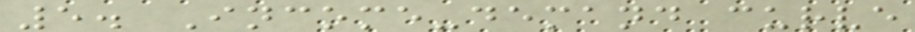5. Income-demand curve
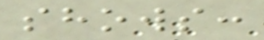shows:
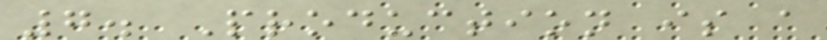7. Production is a
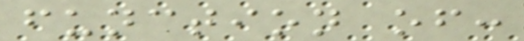function of:
